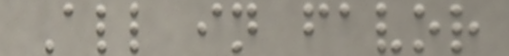All in favor
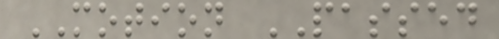MOTION PASSED
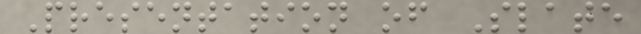Presentation of Slate
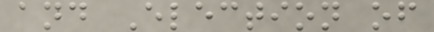and Election of
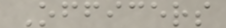Officers
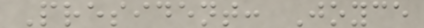President: Joyce
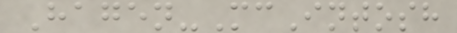Hagen-McIntosh
